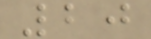20
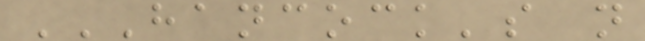HANCOCK'S N
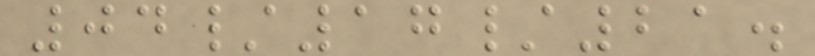04/17/21.
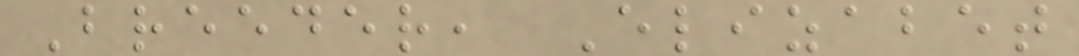Breeder, Elizabet
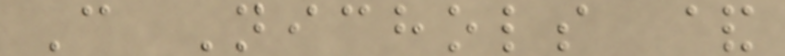C Nichols &
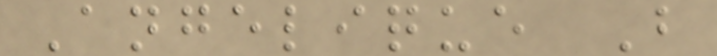Angelique B
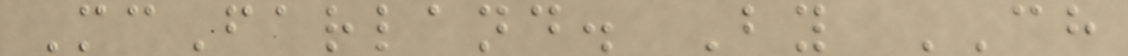McFarland. By CH
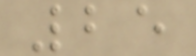25
